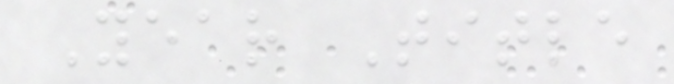Year Title
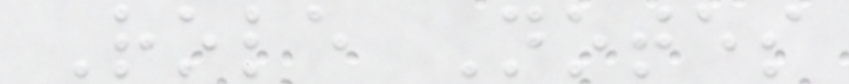Role Notes
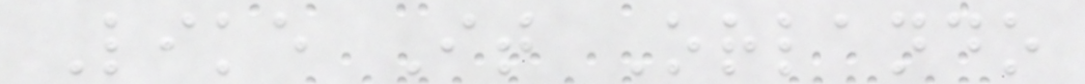Like It Orlando
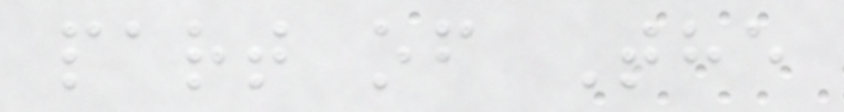part of The
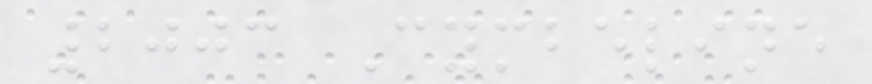2003 Cymbeline
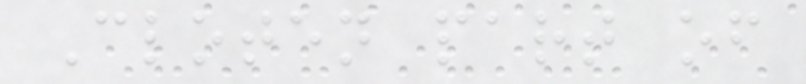Cloten part of
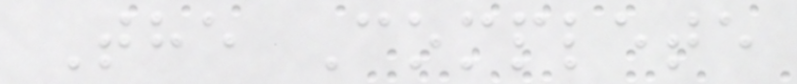The Complete
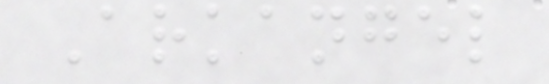Arkangel
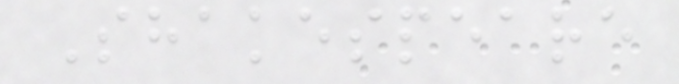Shakespeare
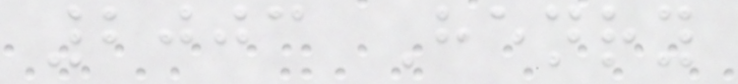2003 Henry
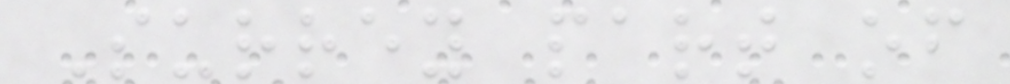Surrey part of
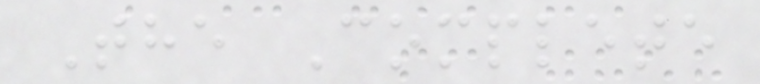The Complete
